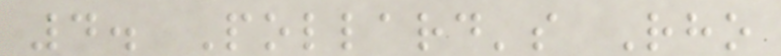4. Pollard's Rho
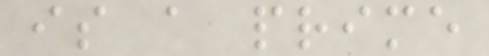is a prime
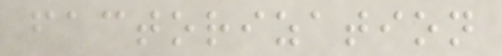factorization
